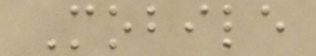Mobile
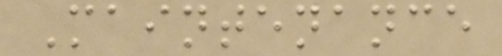Maintenance
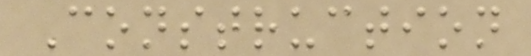Construction
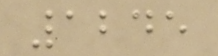1245
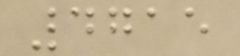4715
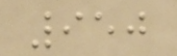950
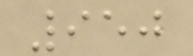950
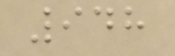948
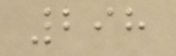298
